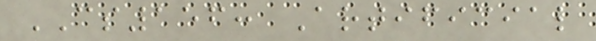CS156: Artificial
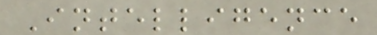Intelligence
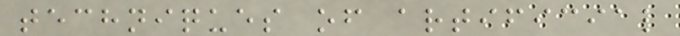techniques of artificial
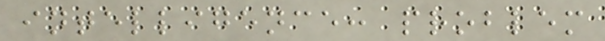intelligence: problem
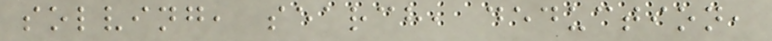solving, search, deduction,
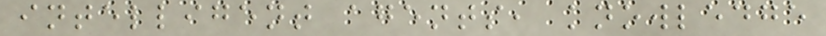intelligent agents, knowledge
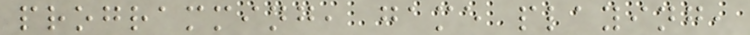programming, game playing,
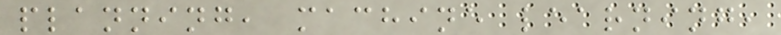planning, machine learning,
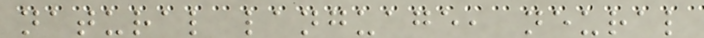natural language, neural
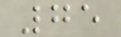75
